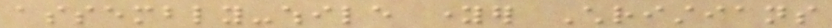assembly-while younger Christians
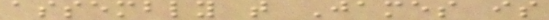assembly that James is
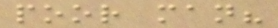poor man?
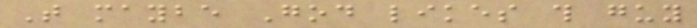That maybe God likes this guy
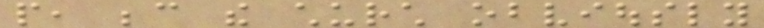people, because the church obviously
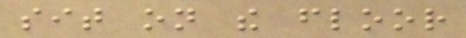sit on the floor
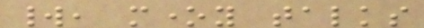world, money talks
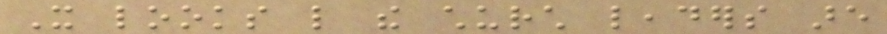It looks like the church leaders are
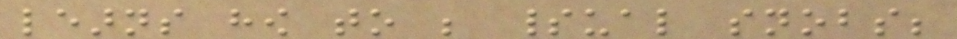learns how to be spiritual snobs;
